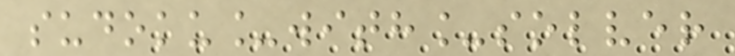sudoku_with_solver
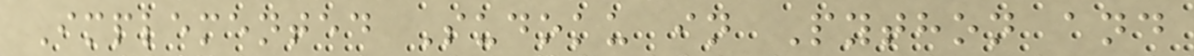Implemented Sudoku in Python and
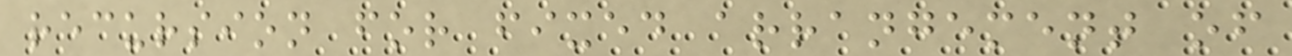recursion for fixed arrangement of
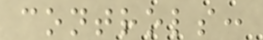controls:
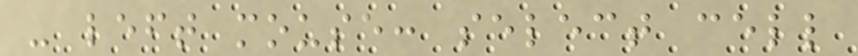- left mouse: select cell
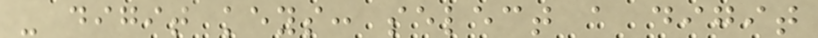- digit keys: select a digit
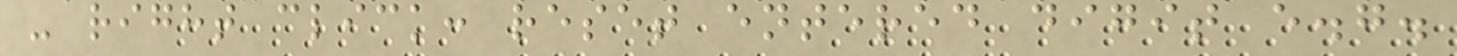- right click: reset entered digit e.g.
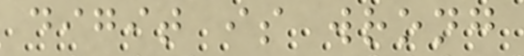digit is wrong
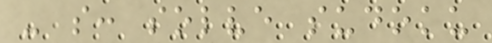- s: solve sudoku
